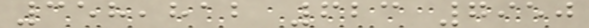358,812 623 7950
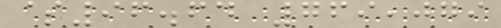$96.64 769,079
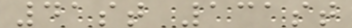41st 131st
